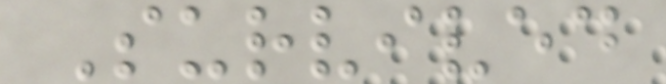Survived
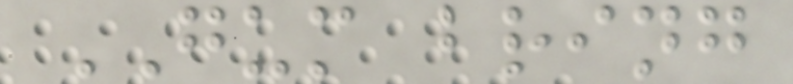GUM bring
